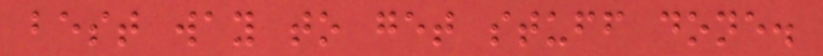best way to get stuff done.
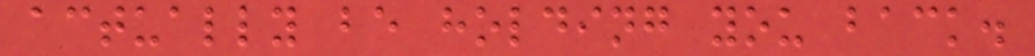actually be holding you back.
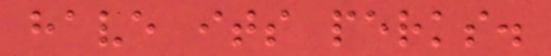have its perks.
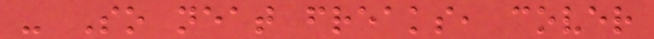- So neat freaks, cover
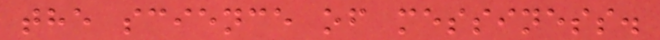the science of messiness.
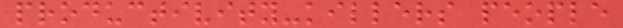productivity-killers people
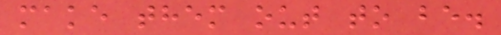make them out to be.
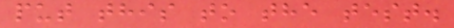put this to the test.
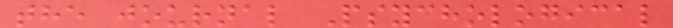the journal Psychological
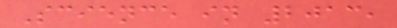Science in 2013,
